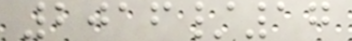2016/17
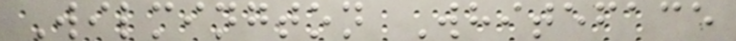Wilmington Whiteface
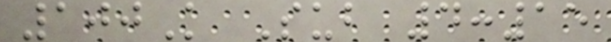100K Sub 4:15
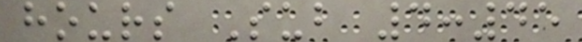hours Sub 4:45
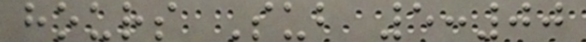hours Sub 5:00
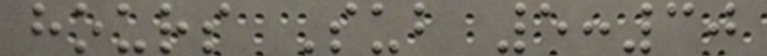hours Sub 5:30
